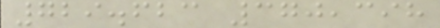729.623 370,398
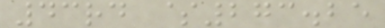43rd $273.25
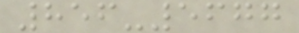856-5677
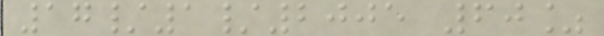17/1/2005 60%
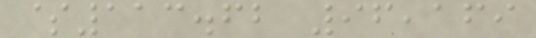$113.62 96,169
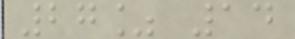27% 14
